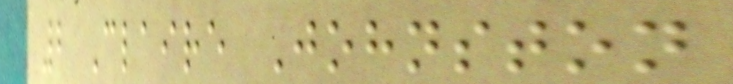2 Claire Johnston
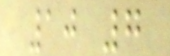10 7
